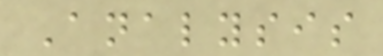Analysis
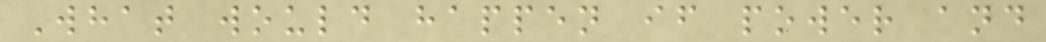What would happen if power and
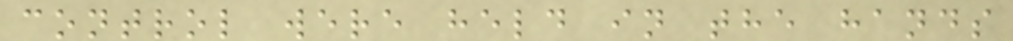control were held in the hands
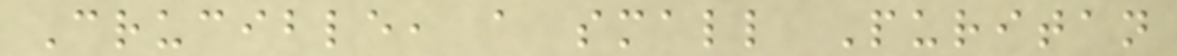Crucible, a small Puritan
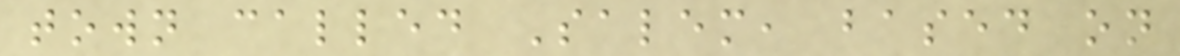town called Salem, based on
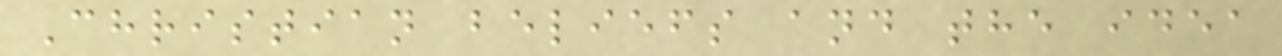Christian beliefs and the idea
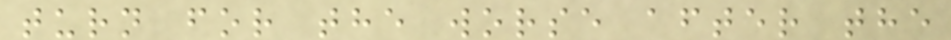turn for the worse after the
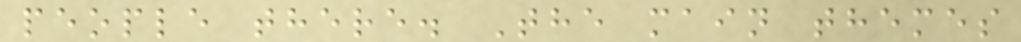people there. The main themes
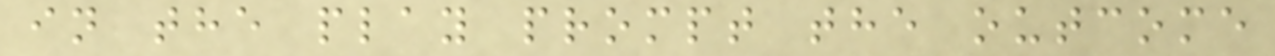in the play prompt the outcome
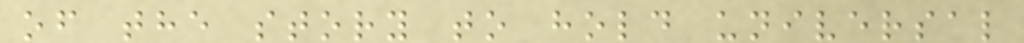of the story to hold universal
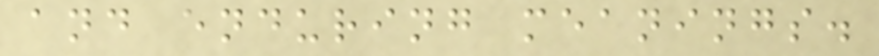and enduring meanings.
